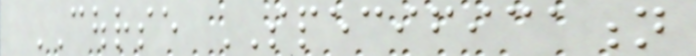COURSE SPECIFICATION
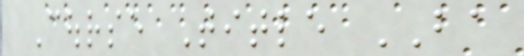Course Title BA
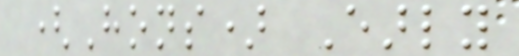(Hons) Early
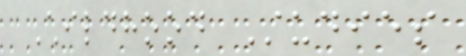Childhood Studies
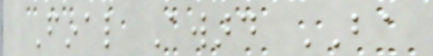Final Award BA
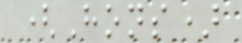(Hons)
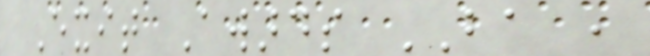Exit Awards BA ,
